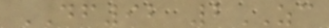DF92 2ZC
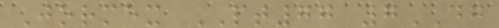Jormex PT77 7DG
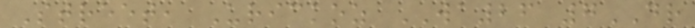Street, Urickoz WA26 7DR
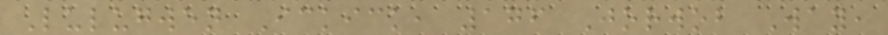Lulugwen Ickick, 176 Jorwob Way,
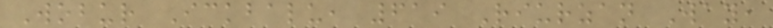Wobur Ickbalu, 619 Riurzan Way,
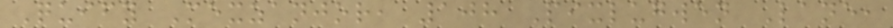Quify Mexzanjor, 108 Pixlugwen Lane,
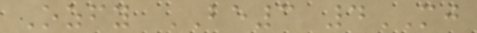Ozfy BE3 4MJ
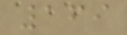169
